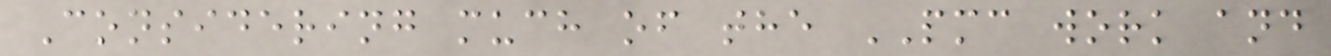Considering much of the PMC work and
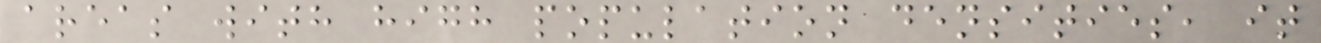areas with high population densities, it
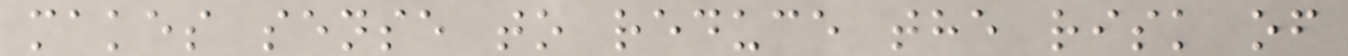makes sense to reduce the risk of
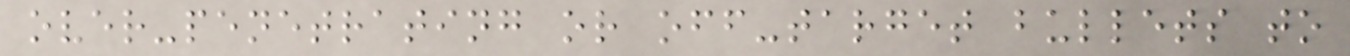over-penetrating or off-target bullets to
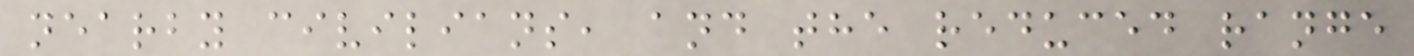nearby civilians, and the reduced range
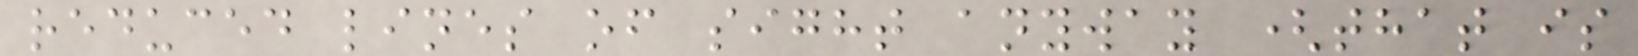reduced lines of sight anyway (that is
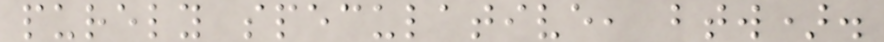purely speculative, btw).
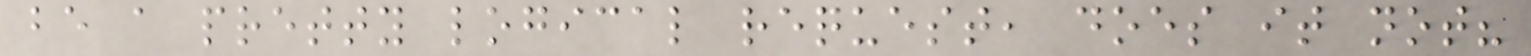be a pretty logical request, does it not?
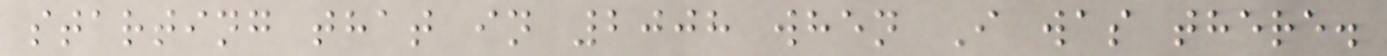starting that in 2008 when I was there.
